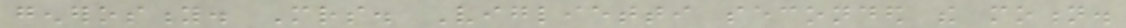generosity. Mrs. Viglietti seconded the motion.
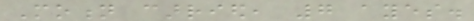Motion carried, 7 ayes.
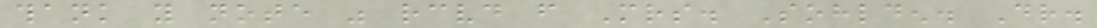thank you note was received from Mrs. Sohlden. Dr.
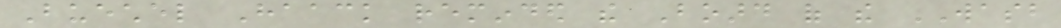Buechel Haack reminded the Board of the WASB
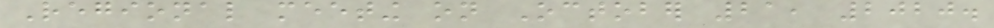Regional meeting on October 21, 2020.
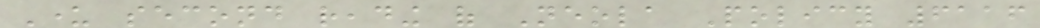Under second reading of Neola Policy 6116
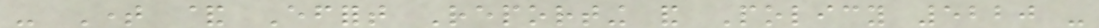- Time & Effort Reporting and Policy 5220 -
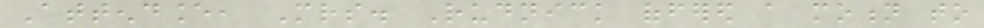Attendance, Mrs. Rudnick offered a motion to
